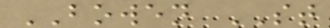BOWEN ST
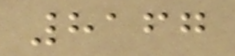8167
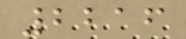2216
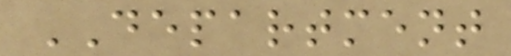DEPARTMENT
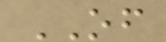OF
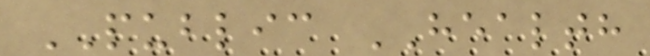PUBLIC HEALTH
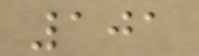101
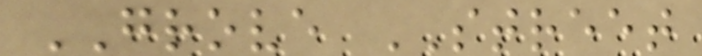GROVE STREET
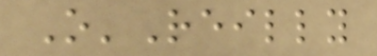O'Reilly
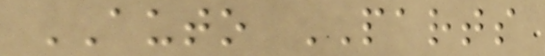AUTO PARTS
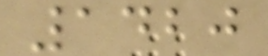1420
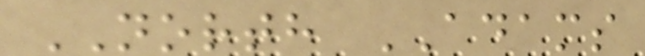NORTH ADAMS
